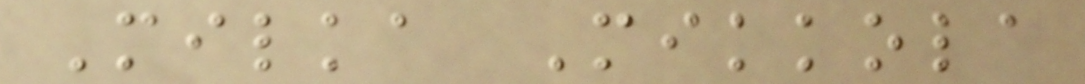Milka Mikkola
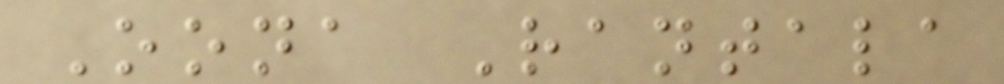Oona Rantala
